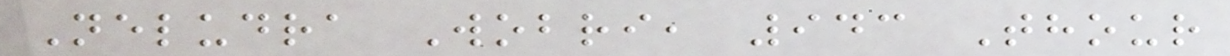Neludra Wobri, 943 Thour
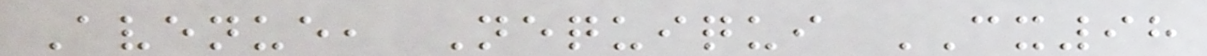Avenue, Nequiqui CX98
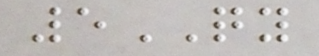5QY
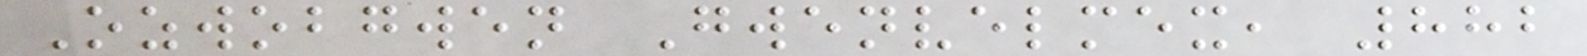Ozwobgwen Gwenvelmex, 882
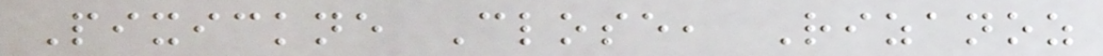Pixickne Close, Rizanoz
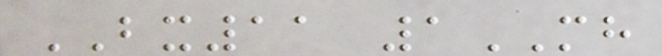BX11 1MH
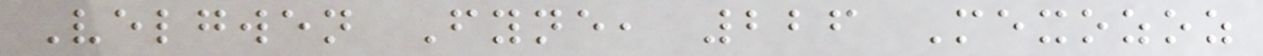Velgwen Fyne, 226 Mexozoz
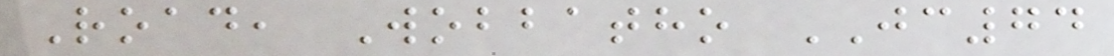Road, Wobbatho JC74
